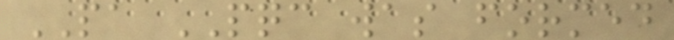PA PQC was formed
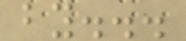by...
